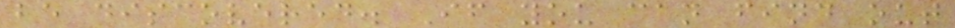be discovered. If you can find out
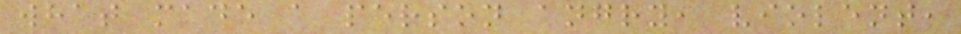what made a person angry, violent,
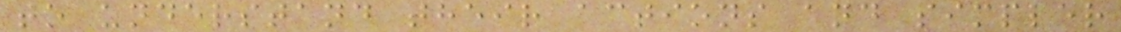to understand their actions and simpler
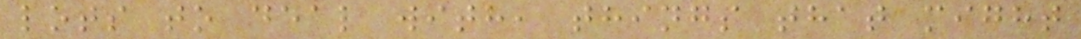lots to deal with, things that might
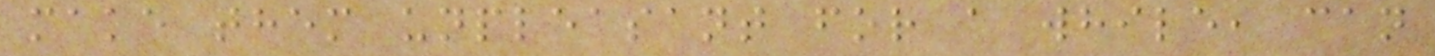make them unpleasant for a while, can
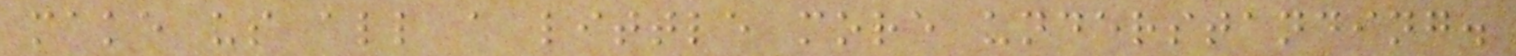make us all a little more understanding.
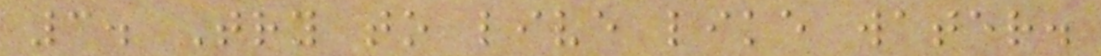3. Try to live like water.
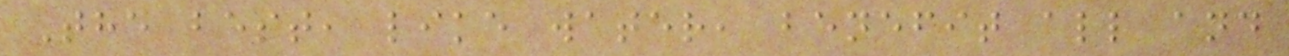The best, like water, benefit all and
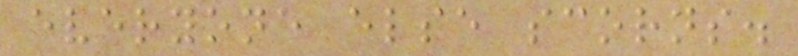everyone else scorns.
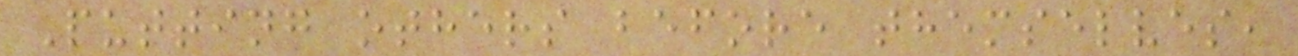Putting others before themselves,
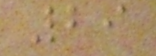29
